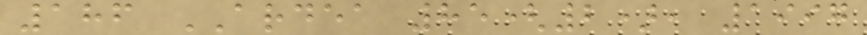186 ARDEA 85(2), 1997
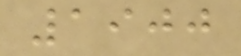1900
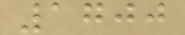1700
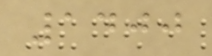1400
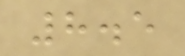8.5
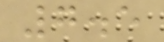7.5
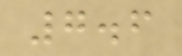7.6
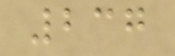237
